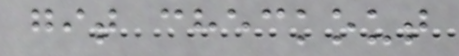git checkout
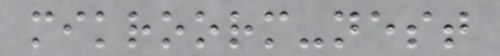mikroorm-nest
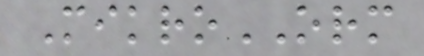MikroORM
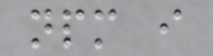npm i
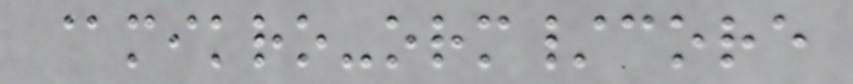@mikro-orm/core
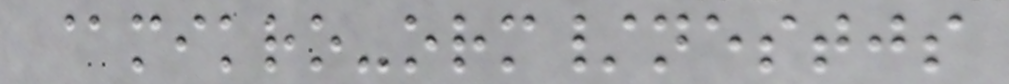@mikro-orm/nestjs
